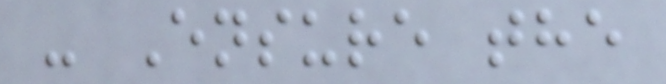- Ensure the
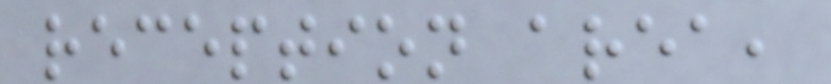reception area,
